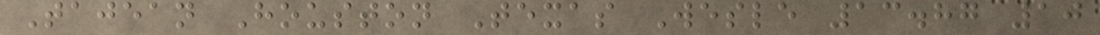Tajean Houston Texas Wesle 13.87 10
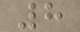8
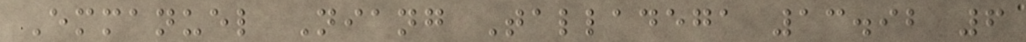Emmanuel Niang Talladega 13.92 6
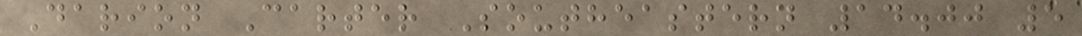Darion Carter Southeastern 14.00 5
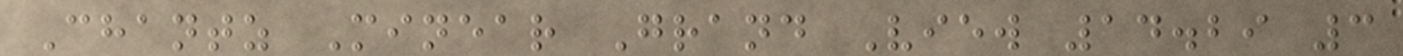Chantz Minear Grand View 14.29 3
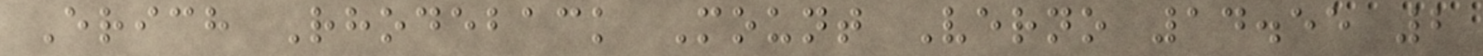Erich Rhodeback Mount Verno 14.55 2
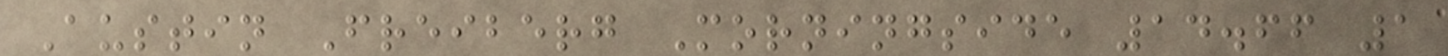Austin Freiberg Morningside 14.66 1
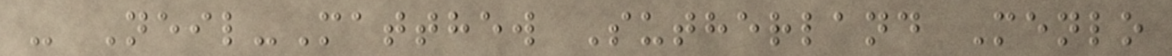- Neil-Matthew Sutherland Menlo
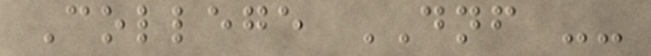College DNF --
